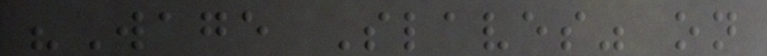"Wage Slaves" on
